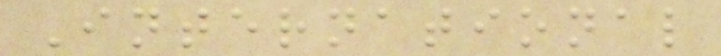International
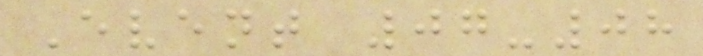Event 07-08
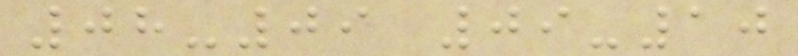08-09 09-10
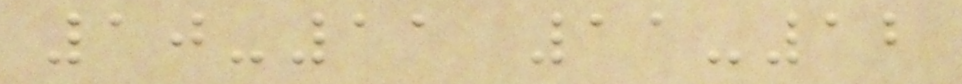10-11 11-12
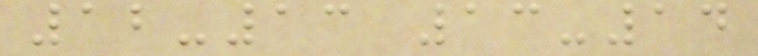12-13 13-14
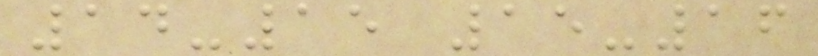14-15 15-16
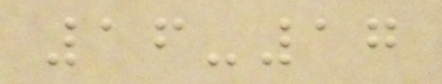16-17
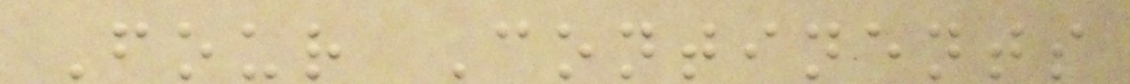Four Continents
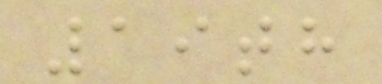19th
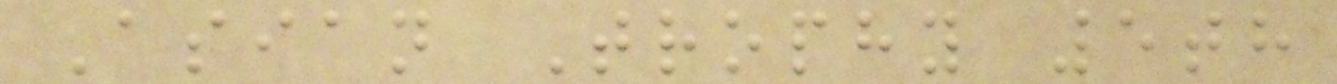Asian Trophy 5th
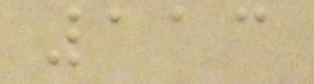113
